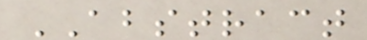ABSTRACT
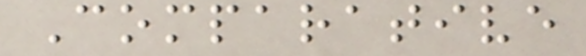Comparative
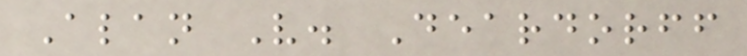Alan V. Deardorff
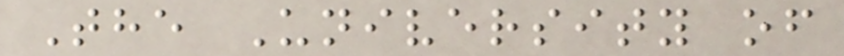The University of
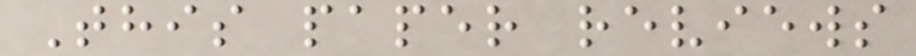This paper reviews
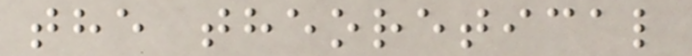the theoretical
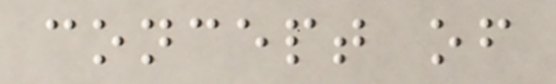concept of
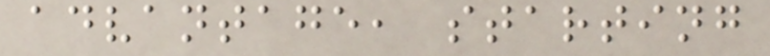advantage, starting
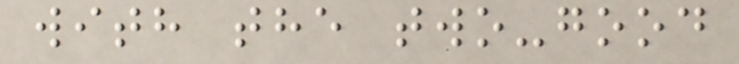with the two-good
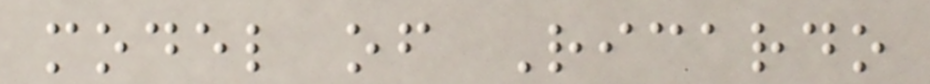model of Ricardo
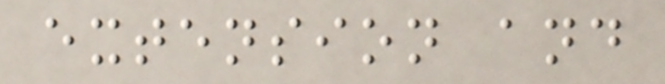extension and
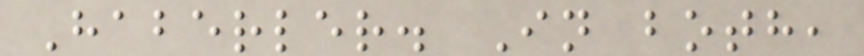Haberler. In both,
